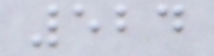524
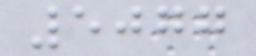5077
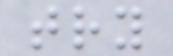try
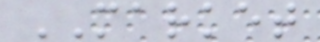MARKET
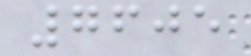7605
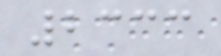2333
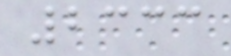2333
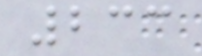233
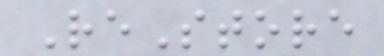ReStore
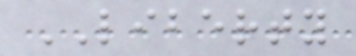LIBERTY
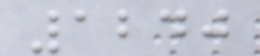1240
